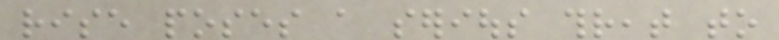rise poses a serious threat to
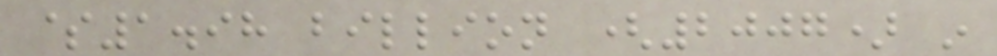$1.98 billion (2007) in
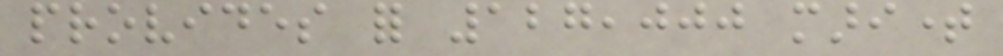provides for 127,000 maritime
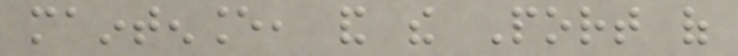maintenance, and the Port of
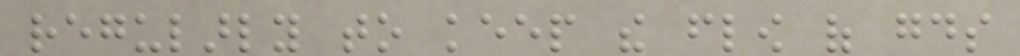regularly to keep the flow of goods
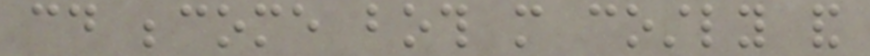could become both more costly and
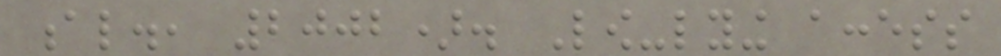al., 2002). Low-lying access
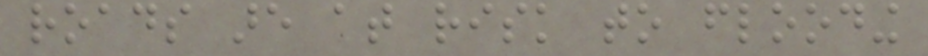roads are at risk to flooding
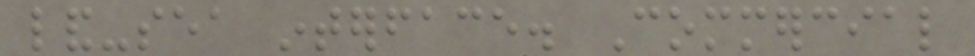land-sea interface. Commercial
